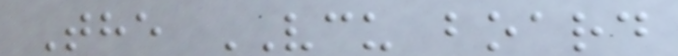The VCU board
